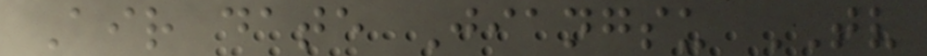Air date Jiangsu TV
